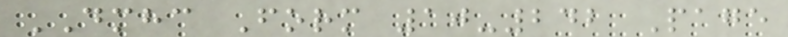DMHC Form 10-242 Page
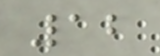12
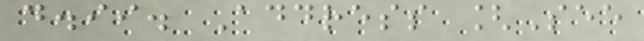d.ii. Address [See
